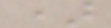)
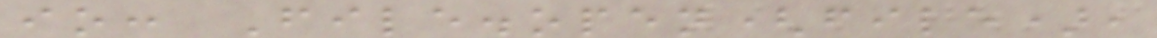io: File.open(file),
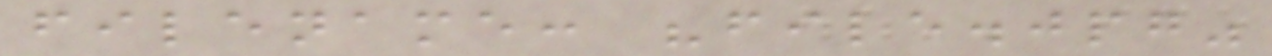filename: "file.jpg"
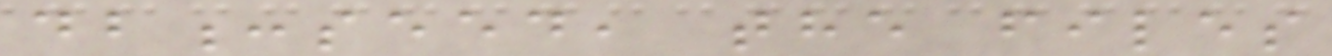db:seed, the files
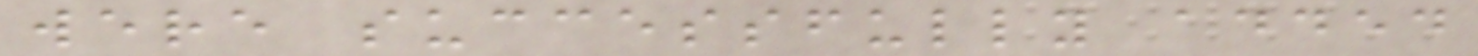were successfully added
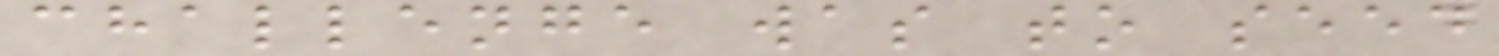challenge was to seed
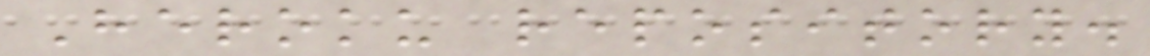Heroku repository.
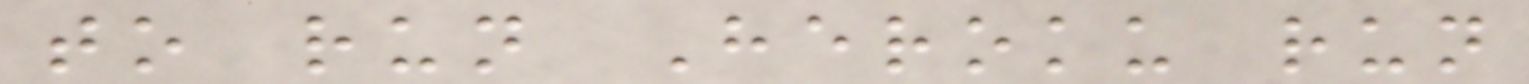to run Heroku run
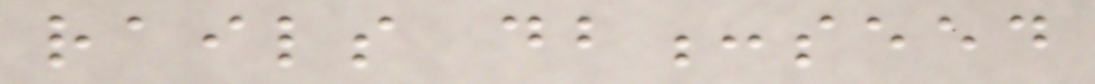rails db:seed
